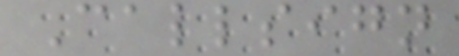Callsign
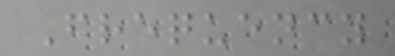Frequency
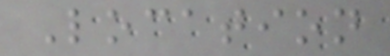Location
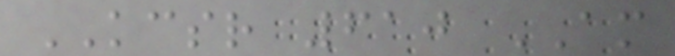KCSR 610 AM
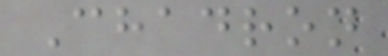Chadron
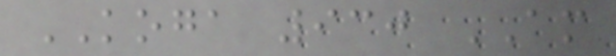KOGA 930 AM
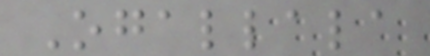Ogallala
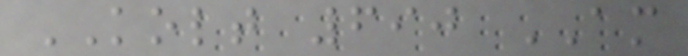KOLT 690 AM
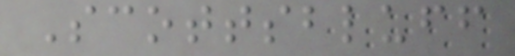Scottsbluff
